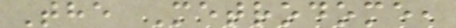The Metrodome,
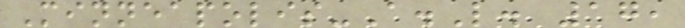Minneapolis-A.L. 17,
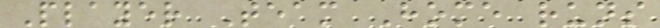Player Team Home runs
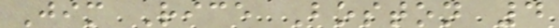Jim Rice Boston 4
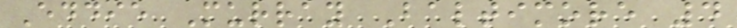Eddie Murray Baltimore 4
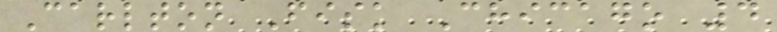Carlton Fisk Chicago 4
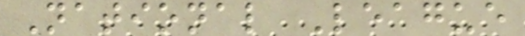National League
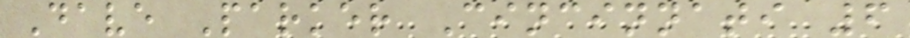Dave Parker Cincinnati 6
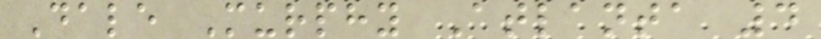Dale Murphy Atlanta 4
